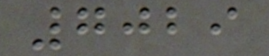7029
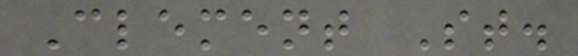Clement St.
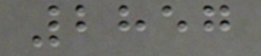2857
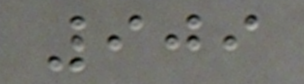909
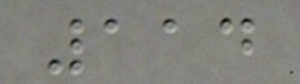114
